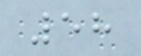58
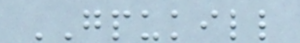GPUKILL
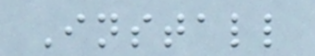Install
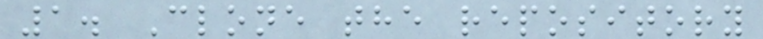1. Clone the repository
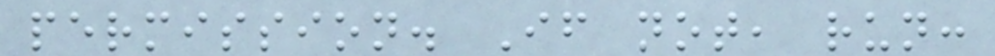permission. If not, run:
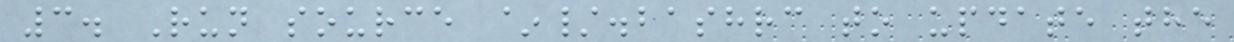3. Run source ~/.bashrc to update the
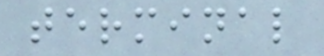terminal
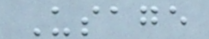Usage
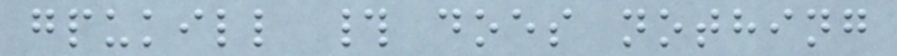gpukill # does nothing
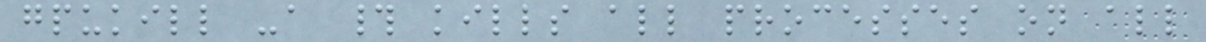gpukill -a # kills all processes on all
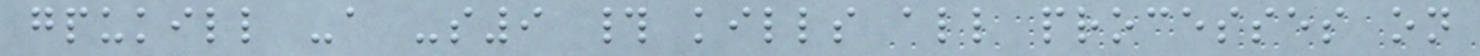gpukill -a -s9 # kills all processes on
